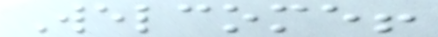Welcome!
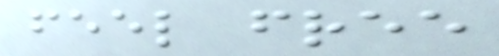feel free
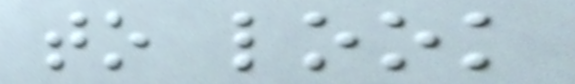to look
